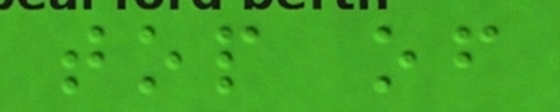top of
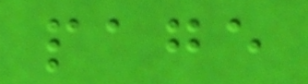page
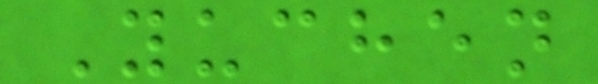Yuchen
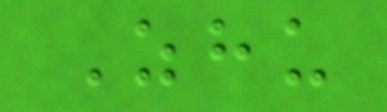Zhu
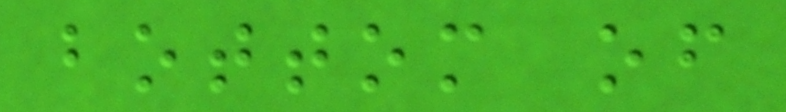bottom of
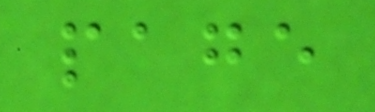page
